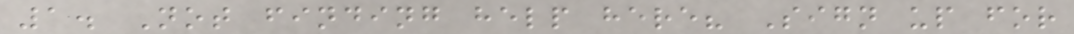1. Not finding help here? Sign up for
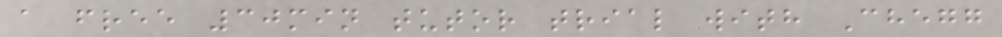a free 30min tutor trial with Chegg
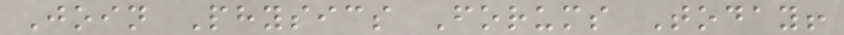Join Physics Forums Today!
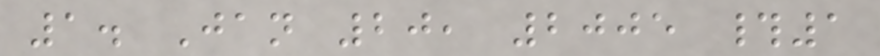1. Jan 20, 2005 #1
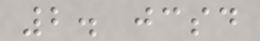2. jcsd
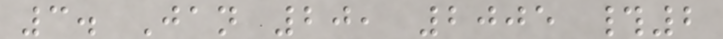3. Jan 20, 2005 #2
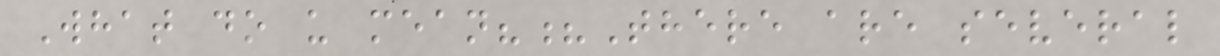What do u mean??There are several
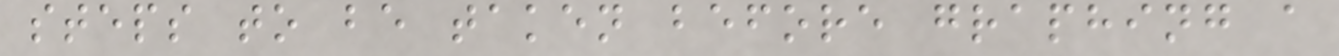steps to be taken before graphing a
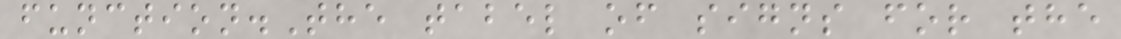function.The tabel of signs for the
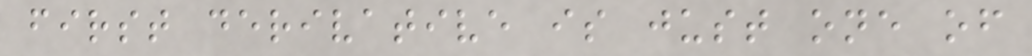first derivative is just one of
